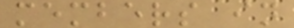members in
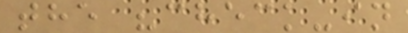the "check-in
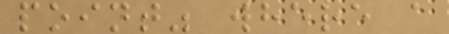point" where a
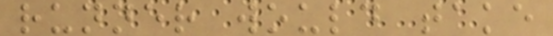runner would take
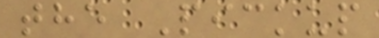the Pickup
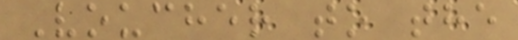Voucher to the
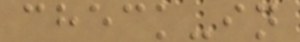check-in
